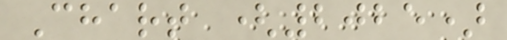Chart (2025)
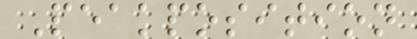Peakposition
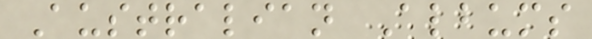Australian Albums
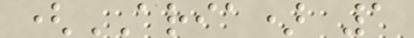(ARIA) 1
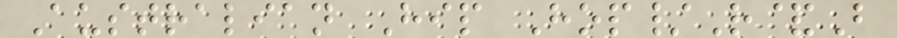Australian Hip Hop/R&B
